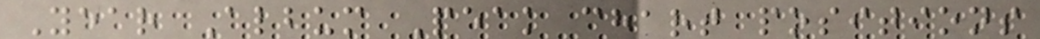Year Album Peak chart positions
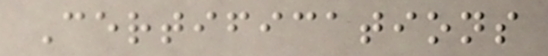Certifications
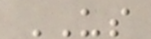US
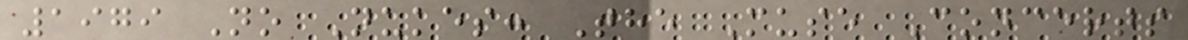1979 No Nukes: The Muse Concerts
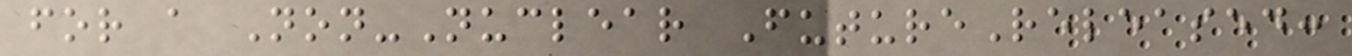for a Non-Nuclear FutureReleased:
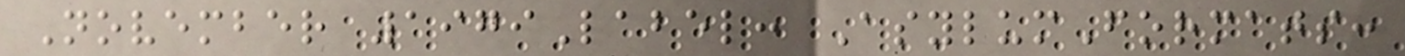November 1979Label: AsylumFormats:
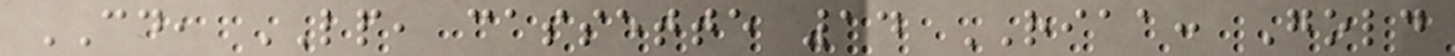CD, LP, cassette 14 RIAA: Gold
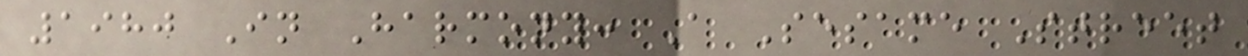1980 In Harmony: A Sesame Street
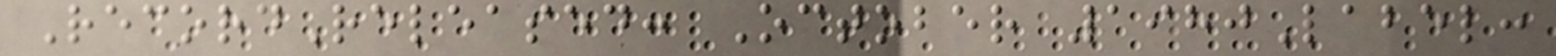RecordReleased: October 1980Label:
